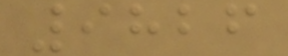9826
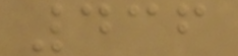436
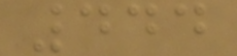444
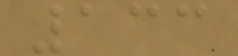133
